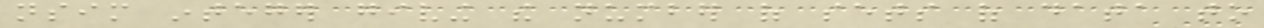nsim integer giving the number of sets of data to
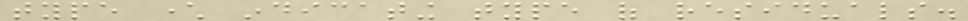type character indicating type of residuals.
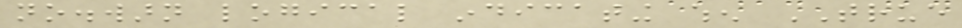no.warn logical indicating when TRUE
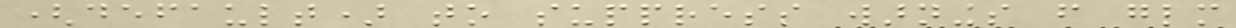(default) to suppress warnings from glm
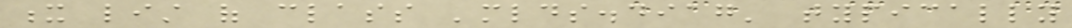x list of class 'mlds.diag' typically
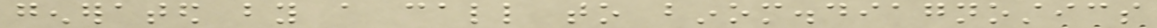generated by a call to binom.diagnostics
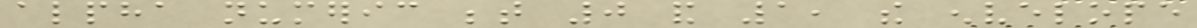alpha numeric between 0 and 1, the envelope
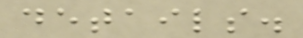details.
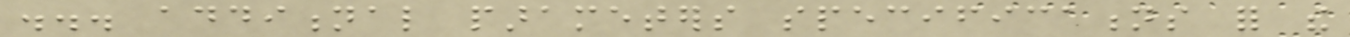... additional parameters specifications for the
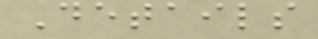Details
